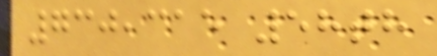730,315 58th
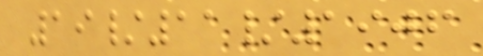19/11/1906
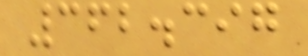362.397
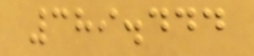389.444
